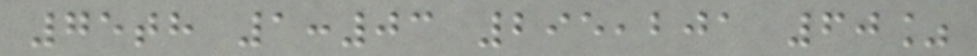75th 1:03 295,201 60%
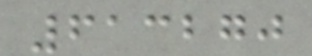613270
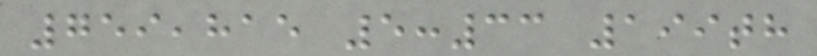759,815 5:33 199th
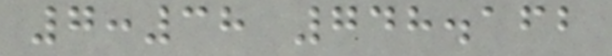7:38 748.162
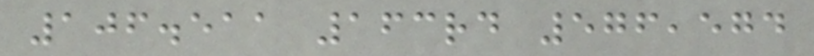106.511 163rd 576,574
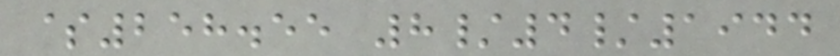$258.55 8/4/1944
